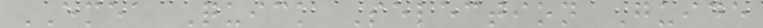EMEA Quick Selection Guide
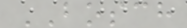BOSCH
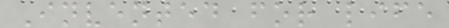Invented for life
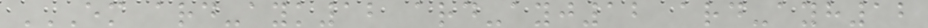EM ARD-AYK12 ARD-AYJ12 ARD-AYH12
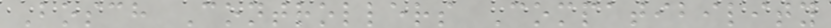Bosch Controllers Compatibility
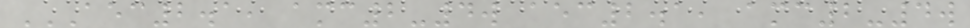AEC2.1, AMC2-4W AEC2.1, AMC2-4W
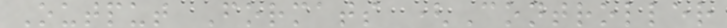Output Formats (Controller
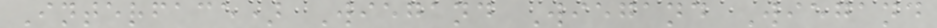Interface) Wiegand Wiegand Wiegand
